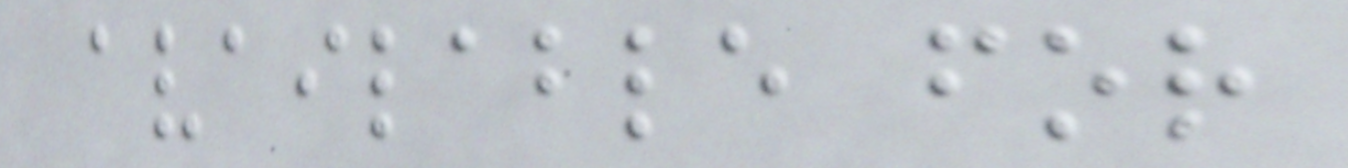available for
